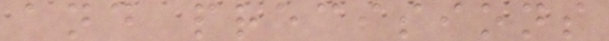and precisions
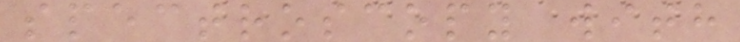spectroscopy with
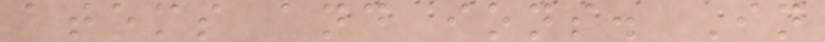atoms and ions. In
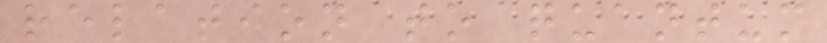relation to quantum
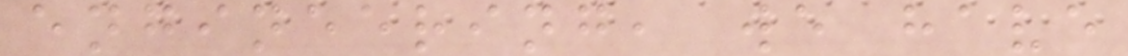engineering, we have
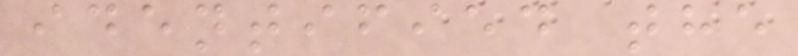identified the
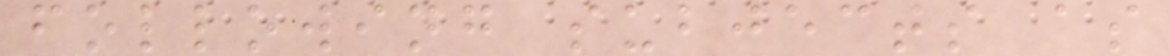following subjects as
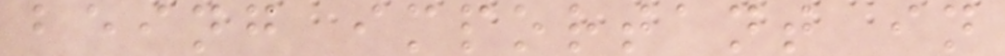being important in
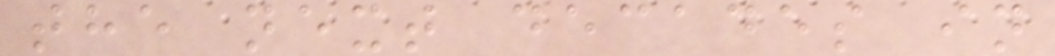the next decades in
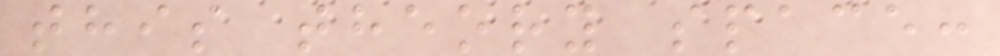this theory space:
